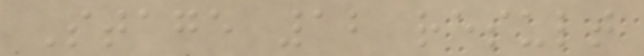Stage 12 result
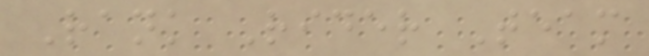Rank Rider Team
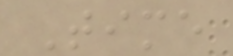Time
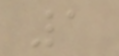1
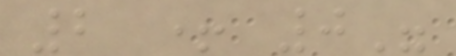2 + 0"
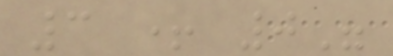3 + 0"
